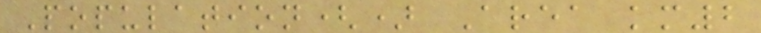Population() Area km2
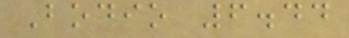Bodio 6.44
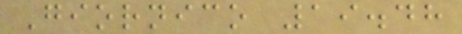Giornico 19.48
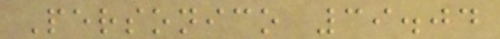Personico 39.04
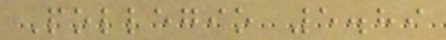Pollegio 5.89
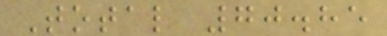Total 70.85
